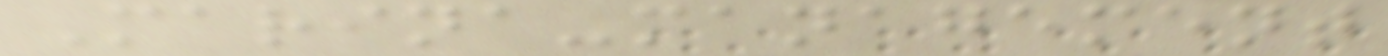Marina-management
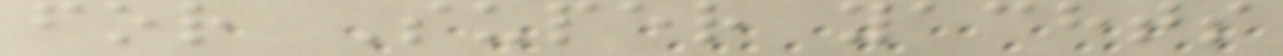for Super yachts
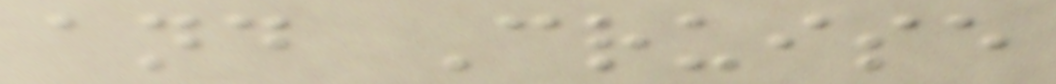and Cruise
